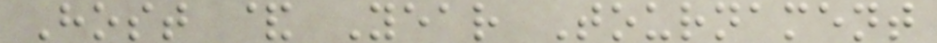Host & Year Tournament
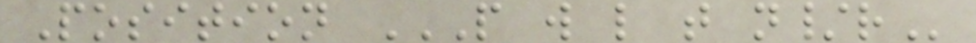Position P W L T N/R
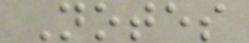Notes
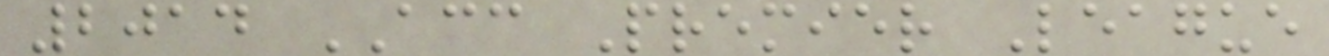2014 ACC Premier League
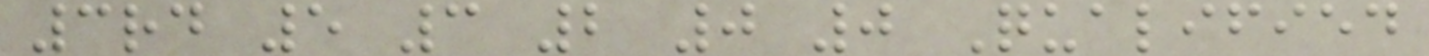3rd 5 3 2 0 0 Qualified
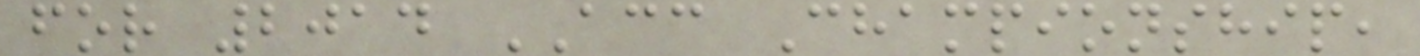for 2014 ACC Championship,
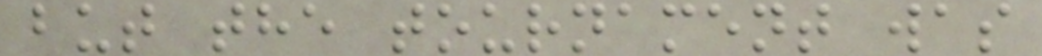but the tournament was
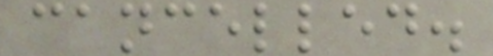cancelled.
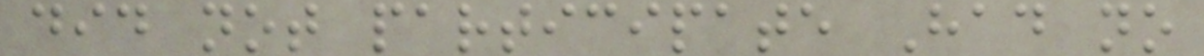did not participate Had no
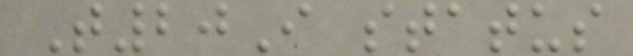T20I status
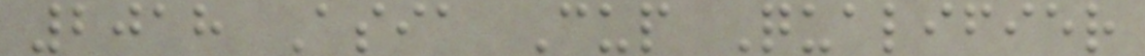2018 Asia Cup Qualifier
